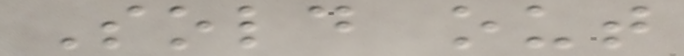Sold out
